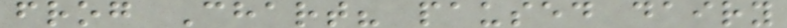frog Chart? paused dairy
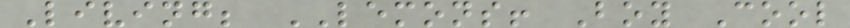Living; LEMONS! Boy Cool
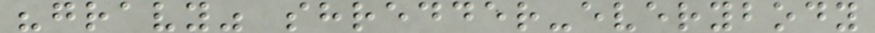"gravy" shredder-everybody
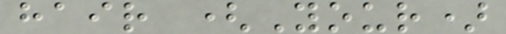hair (Your)
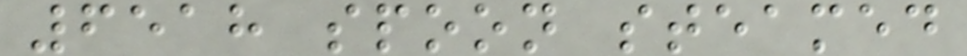6518 spoon steamed
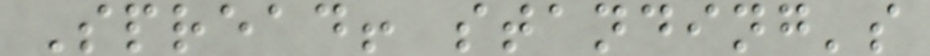Spread! standing's
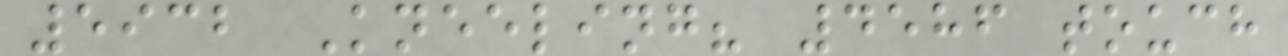5932 Kneeling? 4586 touch
